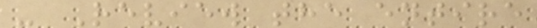- Review the entire
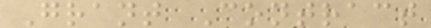Grant Contract
